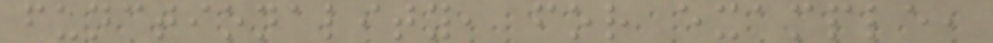functionality, for example,
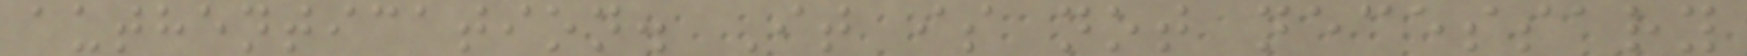authentication. It is not necessary
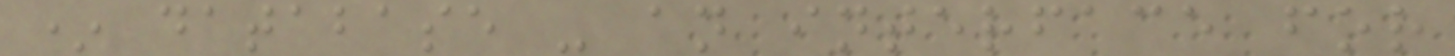* database - an interface for
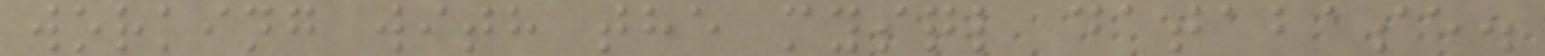working with the mysql database.
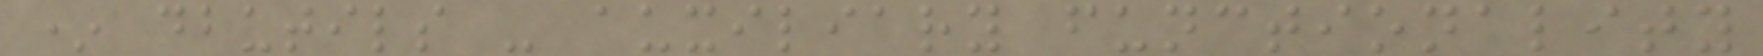* dbutils - auxiliary functionality
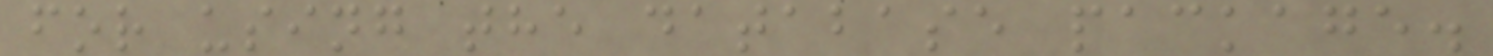for using the database package.
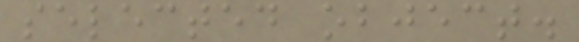selected object.
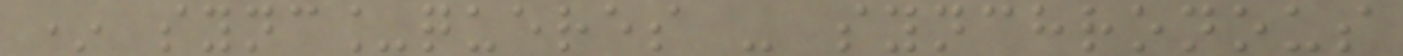* sync_queres - synchronous
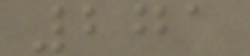271
